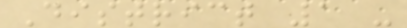District 1 -
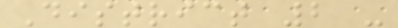District 2 -
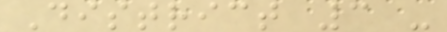District 3 -
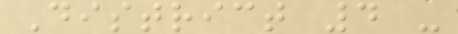District 4 -
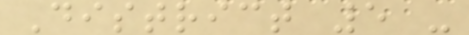District 5 -
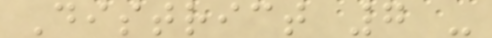District 7 -
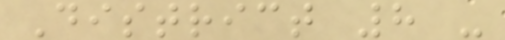District 8 -
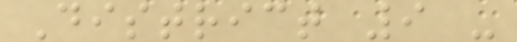District 9 -
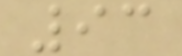93
